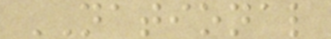NATIONAL
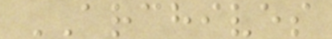ARCHIVES
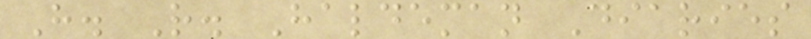H. R. Haldeman Diaries
